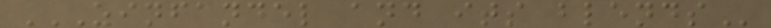ZINFANDEL AND ITS BLENDS
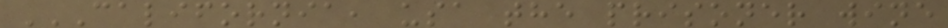CALIFORNIA, USA THE PRISONER WINE
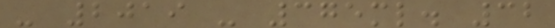- 2019 - 375ml. 32
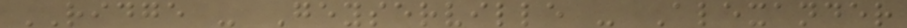RIDGE - Geyserville - Alexander
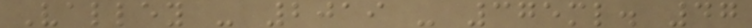Valley - 2019 - 375ml. 47
